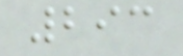293
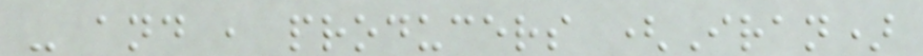- and , producers (Iran)
